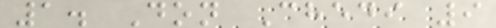1. Don Chedi 9
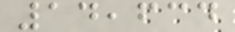14,634
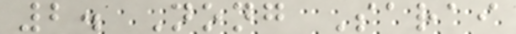2. Nong Sarai
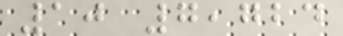10 7,724
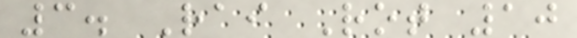3. Rai Rot 10
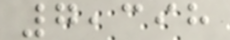7,398
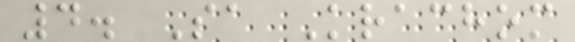4. Sa Krachom
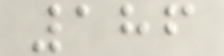186
